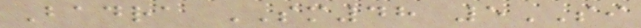Badra SM48 5SI
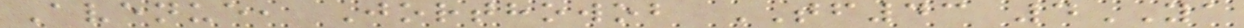Avenue, Jorthowob TF43 4YA
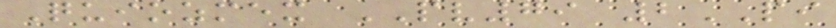Quiozmex PV79 2PI
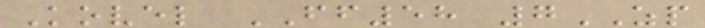Kovel FF58 7ZP
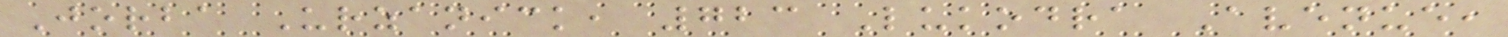Jorba Urzanick, 723 Lukodra Avenue,
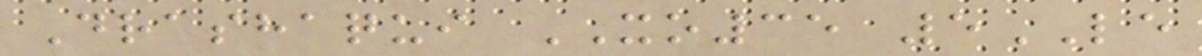Drashaqui XO35 5LE
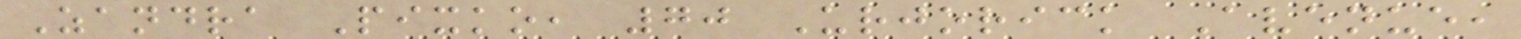Zandra Pixko, 70 Urjorick Avenue,
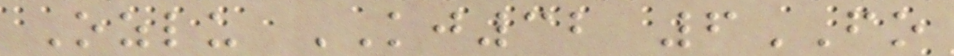Ozlu KJ32 6FO
